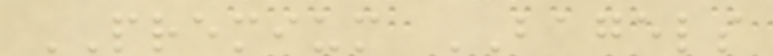PREMIUM BAGELS
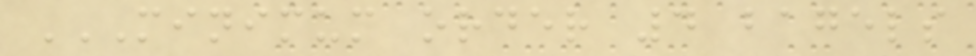MINIMUM ORDER 4 BAGELS
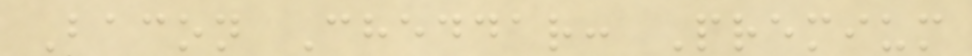Bacon Cheddar: Premium
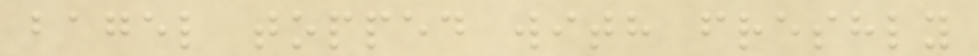bagel topped with freshly
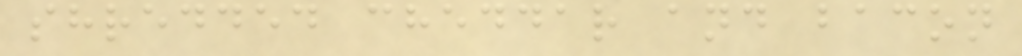shredded cheddar and bacon
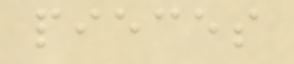pieces
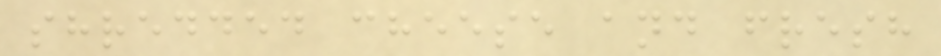shredded cheese and fresh
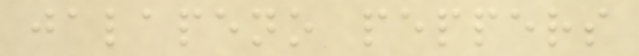jalapeno peppers
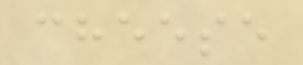cheese
